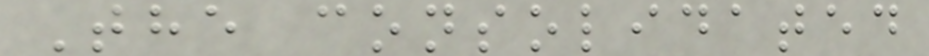The consolidated
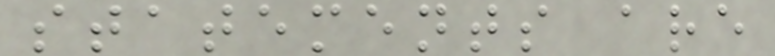statements are
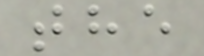the
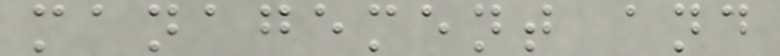management and
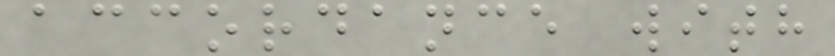accordance with
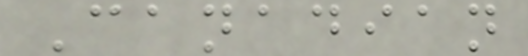Canadian
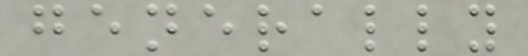generally
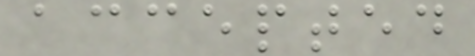accepted
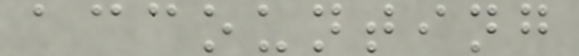accounting
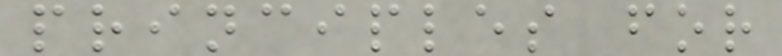principles for
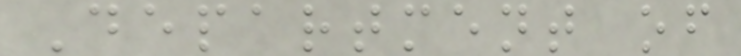Department of
